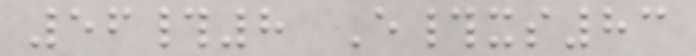56#8 E#xs83
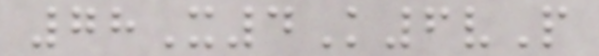78X4K6vP
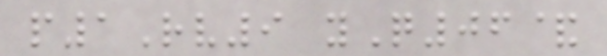p1Rv9 yQ06&
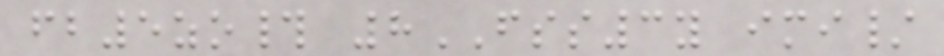fb5zo# 8FSS3y imi/
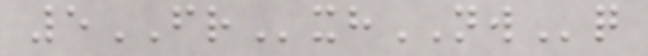5FRxhNWq
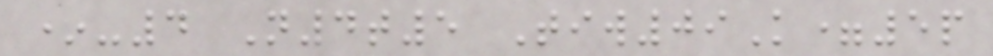*-4 N4t5 Tiw09K=5p
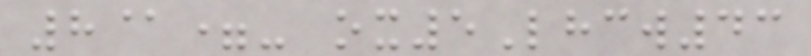8@=- ox5Lhcw43
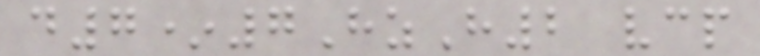d7*7HzH2 vcp
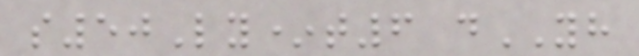s50Ly*t6 dYH
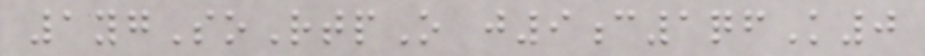1ygSoRtpO j9c1qfK0
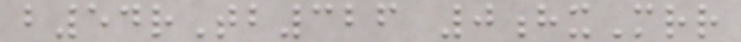b54rTb326 0hxMrr
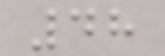48
